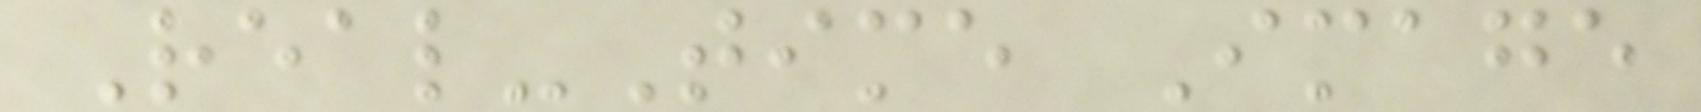Real-Time Image
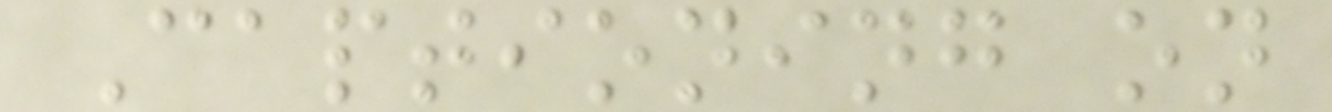Captioning on
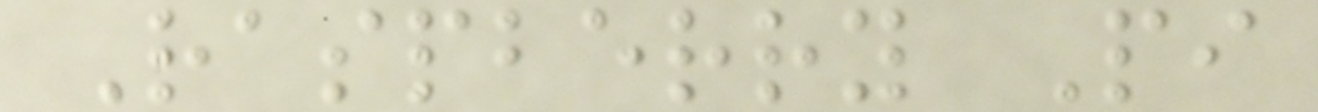Raspberry Pi
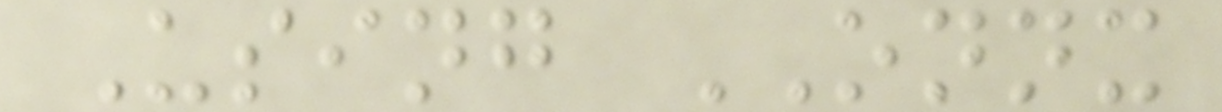Using ONNX
